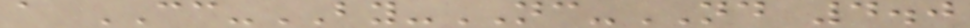a CC-BY-NC-ND 4.0
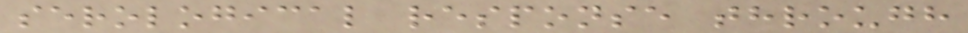serological response through
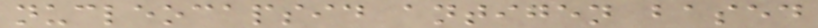nucleocapsid antigen based
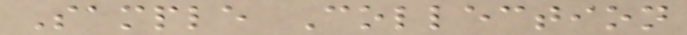Sample Collection
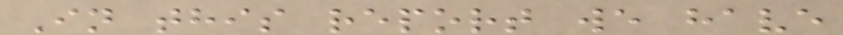In this report we have
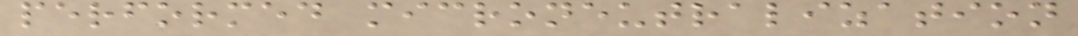performed microneutralization
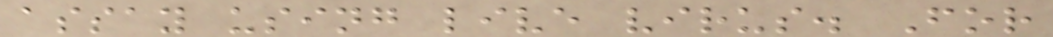assay using live virus. For
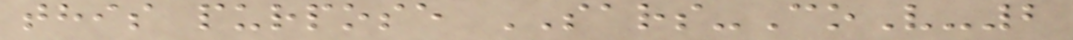this purpose SARS-CoV-2
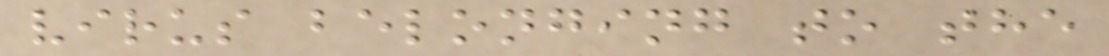virus belonging to the
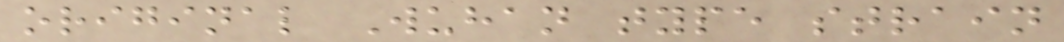original Wuhan type strain
